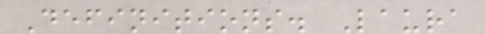Definitions. Laura
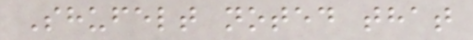Shufelt noted that
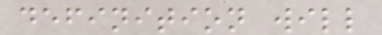definition will
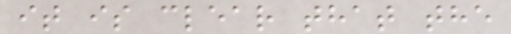it is clear that the
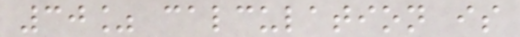30% calculation is
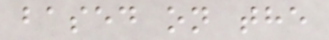based on the
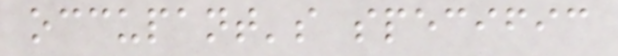occupant's specific
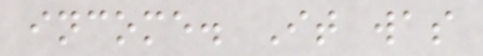income. It was
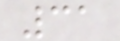31
